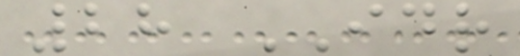28 IDR
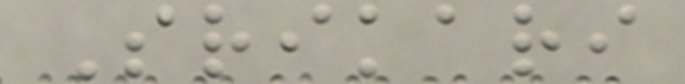Srikari
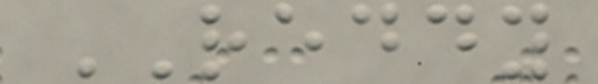REDDY
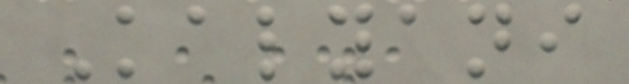Kalyani
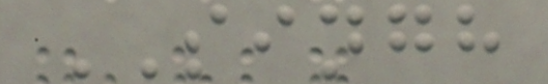SINGH
